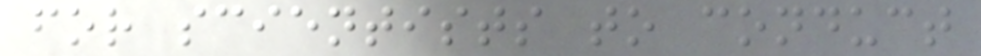for scientists to conduct
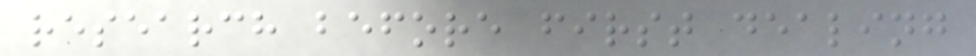research before first dealing
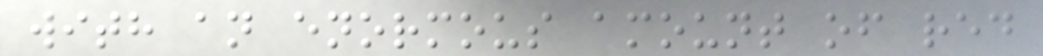with an enormous amount of red
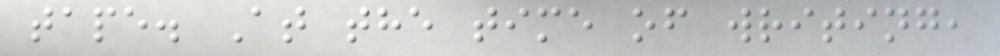tape. At the time of writing,
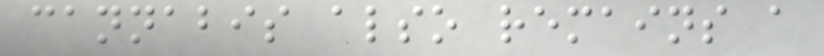cannabis also remains a
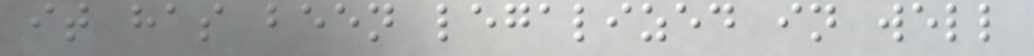it has been legalized in well
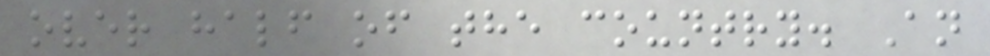over half of the country. An
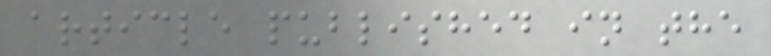article published in the
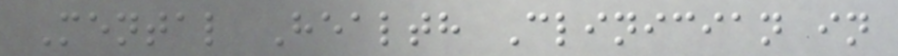Mental Health Clinician in
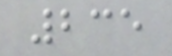235
